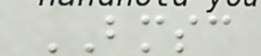BMSC
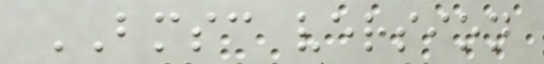BMSC version
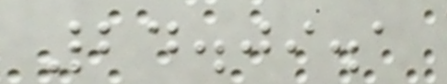24.09.1
